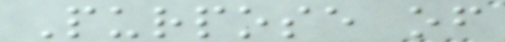Purpose of
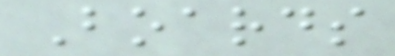Boards
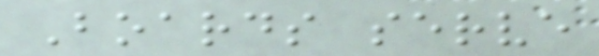Boards serve
